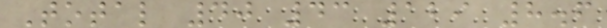Total 40 43 129 8.6
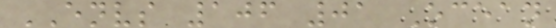ENVS 106 01 Ocean
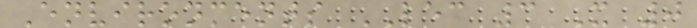Environments LEC 3 X 0
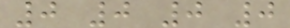0 0 0 0
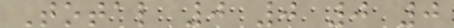Total 0 0 0 0
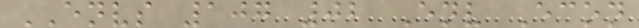ENVS 107 02 Env Econ
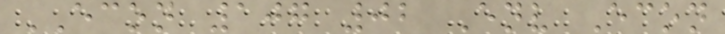ECON 107 02 Env Econ
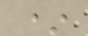*
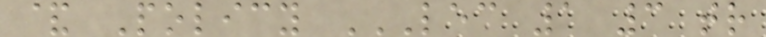& Policy LEC 1 3 TR
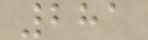281
